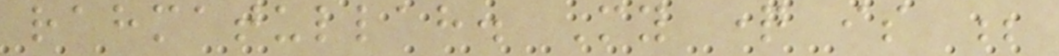rahmatullah. My question is ;
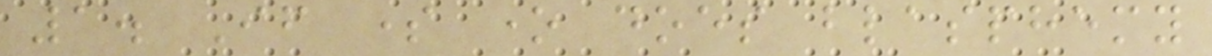1. If some one does blasphemy
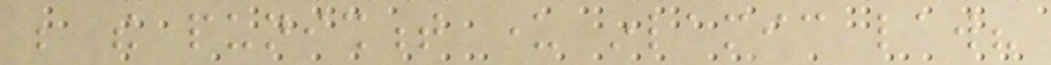be the punishment under inlamic law?
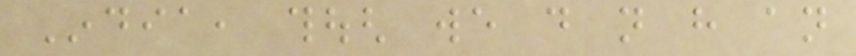India, though we do not have an
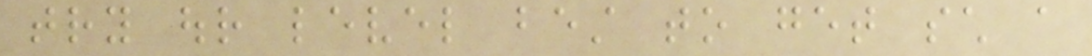try our level best to get such a
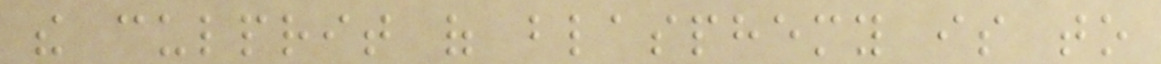the culprit of blasphemy is to
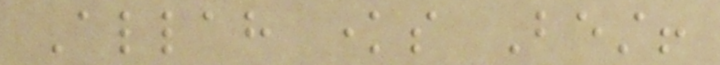Allah knows Best!
